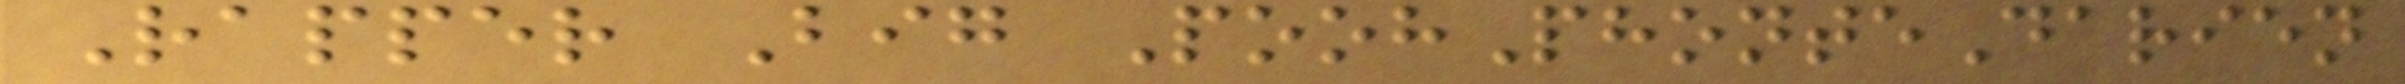Rapper Big PoohPhonteDarien
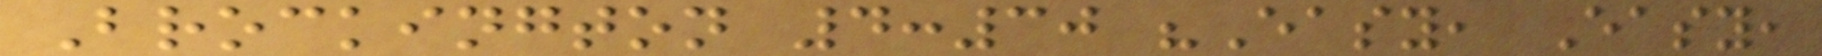Brockington 4:30 "Easy, Easy,
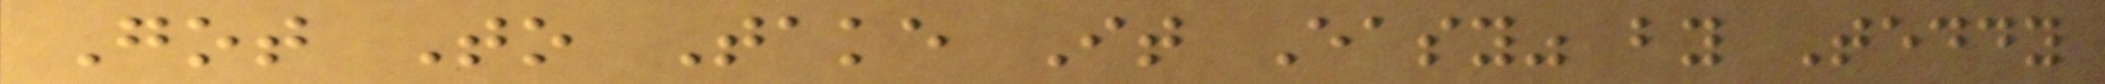Got To Take It Easy" by Teddy
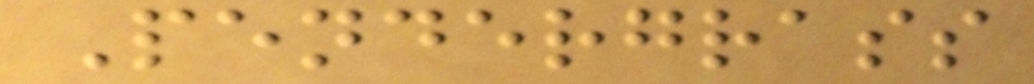Pendergrass
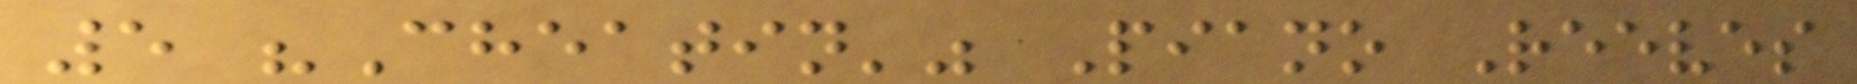5 "Cheatin'" Piano Reeves
